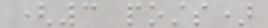(3 posts)
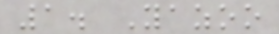1. Yazoo
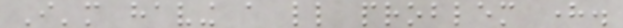I'm having a little problem here.
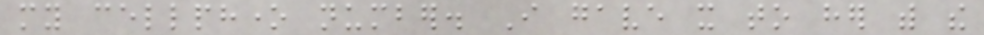my cellphone number. I gave it to her with the
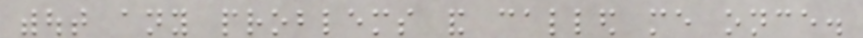without any problems and called me once.
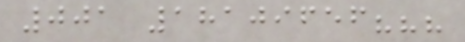001 18109656???
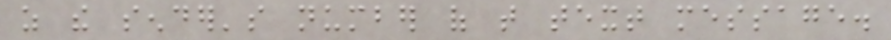as the sender's number of that text message.
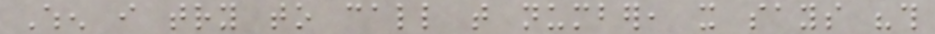When i try to call that number, it says "this
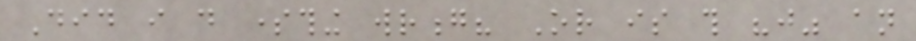Did i do something wrong? Or is this "just" an
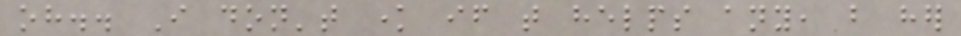oh.. I don't know if that helps any, but her
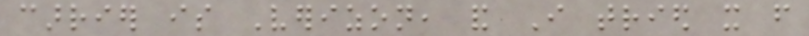carrier is Verizon, and I tried it from
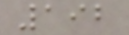192
